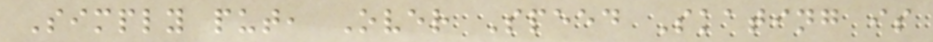Simply put, Over Speed Skating is
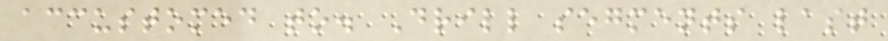accustomed to. Drill segments last
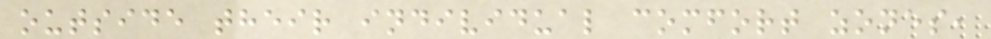outside their individual comfort zones,
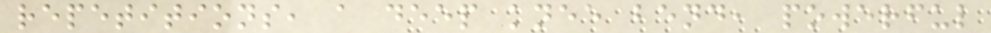repetitions, a deep knee bend, powerful
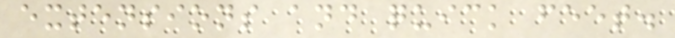extensions and quick feet.
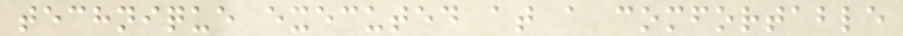technique executed at a comfortable
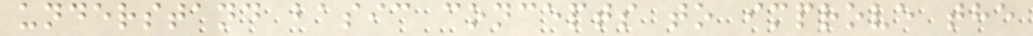understand basic concepts to improve the
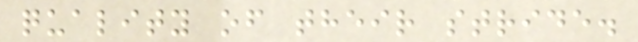quality of their stride.
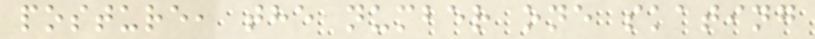posture, the number one skating
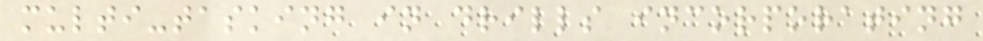multi-tasking in drills incorporating
